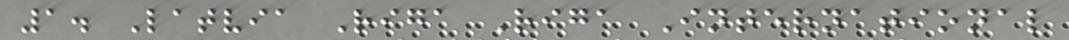1. Latvia Riga Riga International
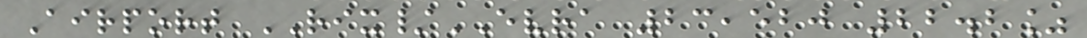Airport RIX/EVRA 23,520 22.2%
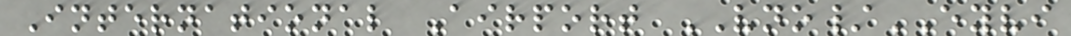International Airport VNO/EYVI
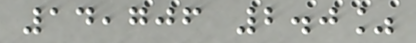14,706 2.0%
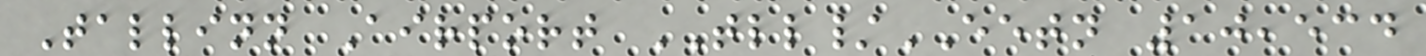Tallinn Airport TLL/EETN 10,534
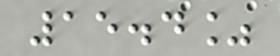15.4%
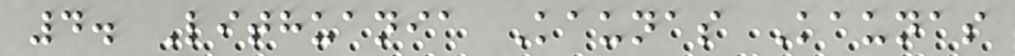4. Lithuania Kaunas Kaunas
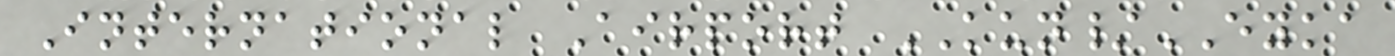International Airport KUN/EYKA
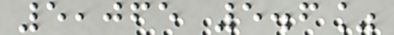5,065 5.6%
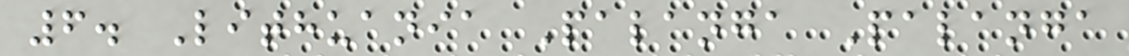6. Lithuania Palanga Palanga
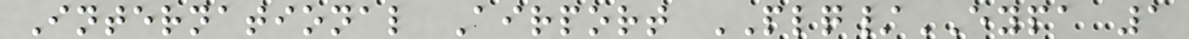International Airport PLQ/EYPA 1
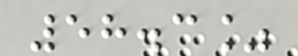58.3%
